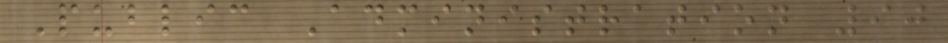Public Administration 90
